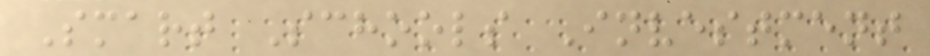Smart Schools Investment
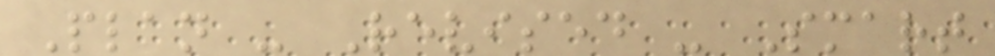Plan - Revised - Smart
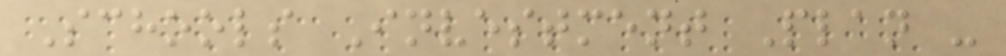Schools Investment Plan -
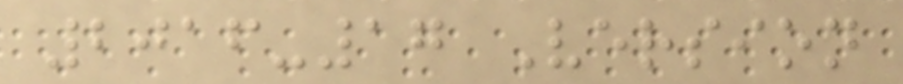2016-17 Version
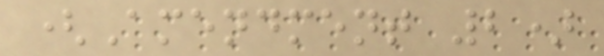(Amendment 2)
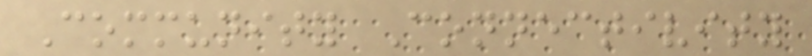Community Connectivity
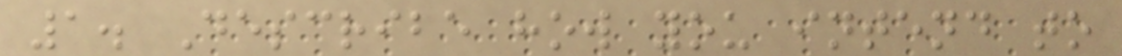1. Describe how you intend to
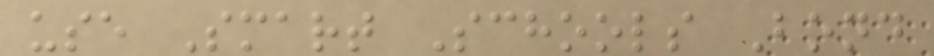use Smart Schools Bond
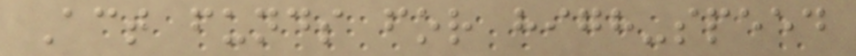Act funds for high-speed
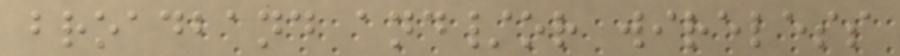broadband and/or wireless
